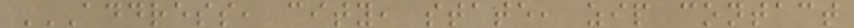ADDRESS, CITY, STATE, ZIP CONTACT
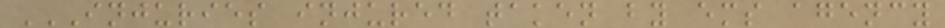INJURIES INJURED TAKEN BY EMS AGENCY
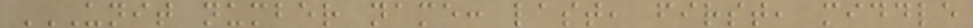UNIT NUMBER NAME: LAST, FIRST, MIDDLE
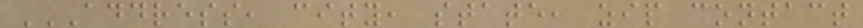ADDRESS, CITY, STATE, ZIP CONTACT
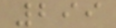299
